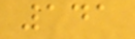141
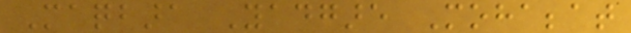Maqbara Yadgare Mohabbat
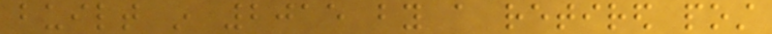built in 2015 by a retired post
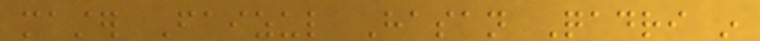master Faizul Hasan Qadri in
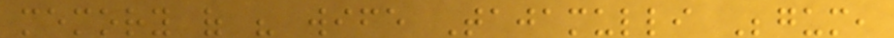memory of his wife Tajamulli Begum,
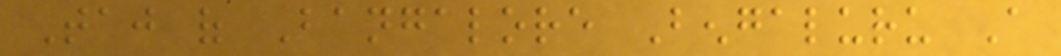Taj of Bangalore Bengaluru A
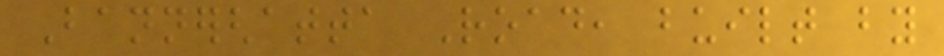Bannerghatta Road, built by
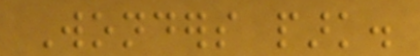Wonders park.
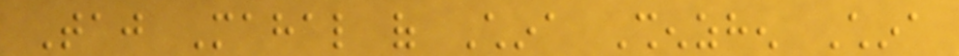Taj Mahal of China Shenzhen China
